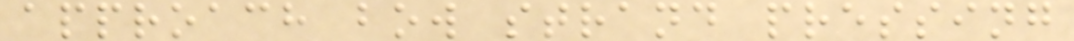approach bow strand pressing
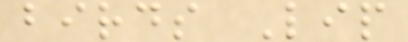birds Lip
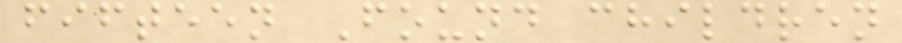fifteen Found children
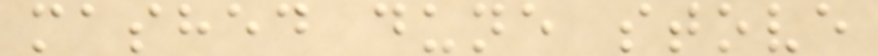mashed dune stove
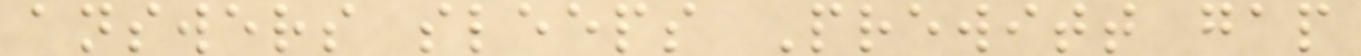answers sleeps Prewitt gap
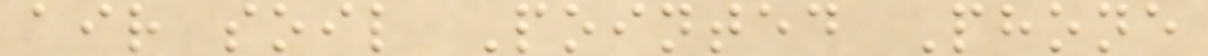air soil Pointed Phone
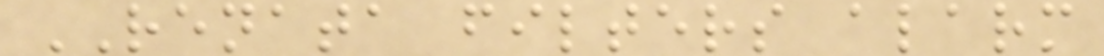RENATA filters alarm
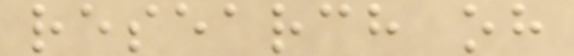research oh
